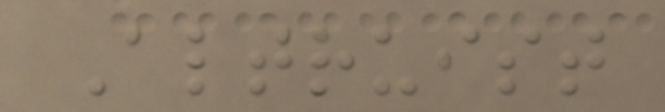Altruist
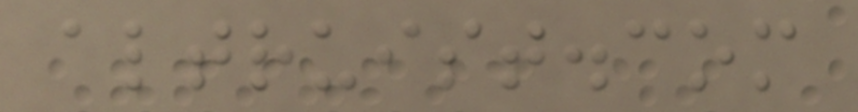altruist.com
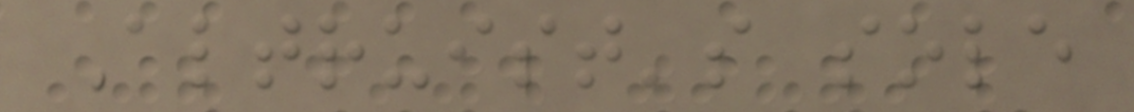Altruist's sole
